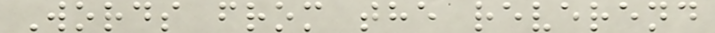Words from the reverend
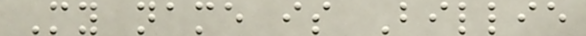My name is Billie
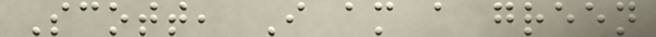Scott, I am a green
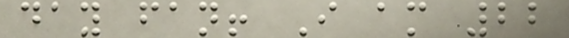day fan! I am 22
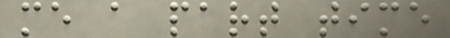me a part time
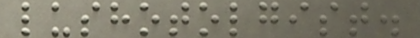lushotolgist.
